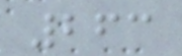263
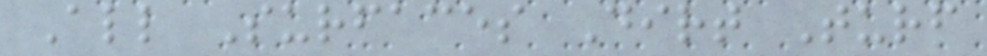All Surfaces Dirt Turf
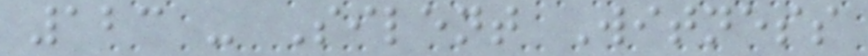123 - Silent Witness
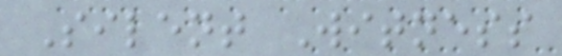Silent Witness
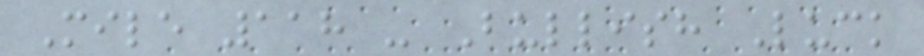Mile 118 - Bullish Luck
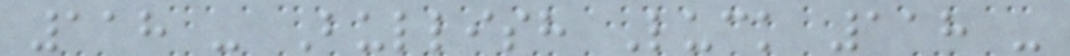118 - Bullish Luck 118 -
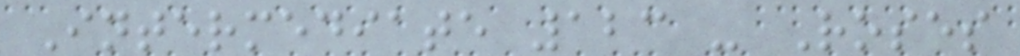Intermediate 123 - Roses
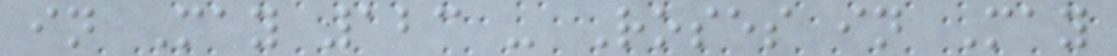in May 123 - Roses in May
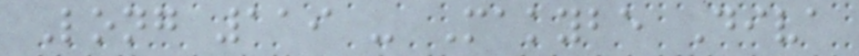Long 119 - Makybe Diva
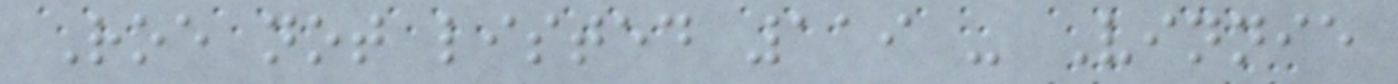Roe not listed 119 - Vinnie
